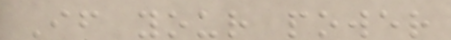If your power
